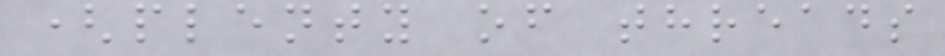(plenty of threads
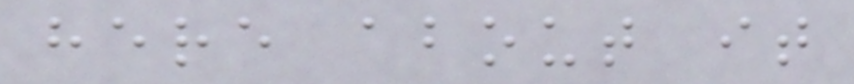here about it
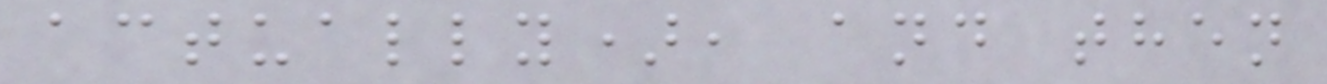actually), and then
